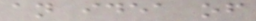an idea of
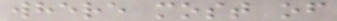where most of
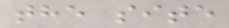the site
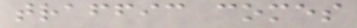traffic comes
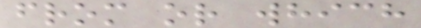from or which
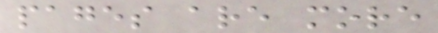pages are more
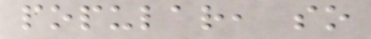popular, so
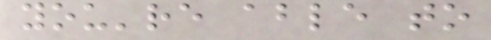you're able to
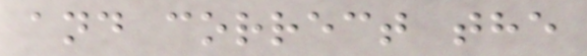and correct the
